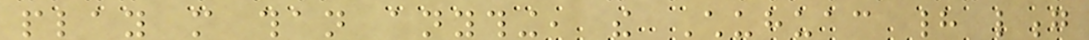play more than anything, the Chuhuac had long
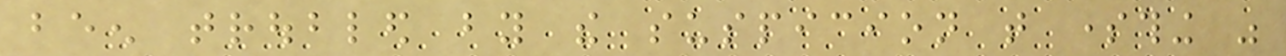been troubled by the suspicion that something was
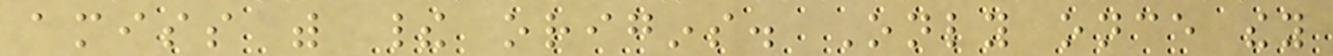amiss with their origins. Only once they
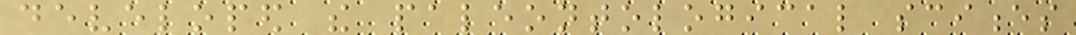developed the paleontological sciences
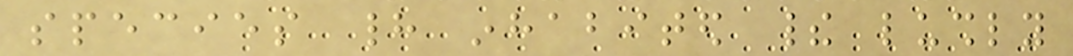species had inhabited their lushly
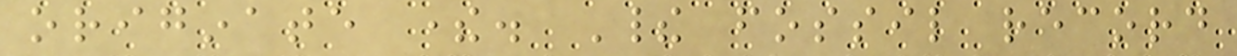originate there. Their fossil record
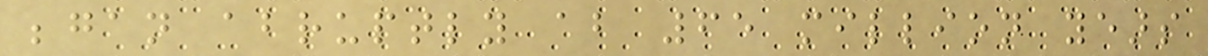began abruptly about 65 million years
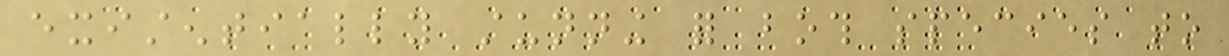existentially stunning for both species to
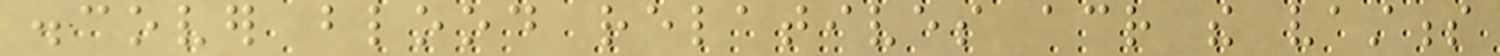discover blood relatives across the vastness
